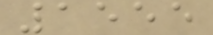1555
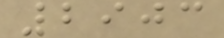2903
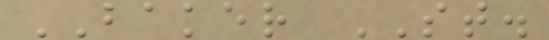BAKER ST.
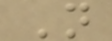N
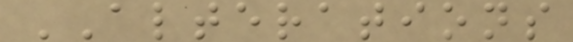ALTERATIONS
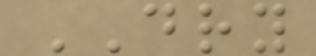DRY
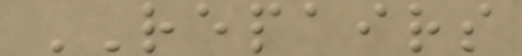REPAIRS
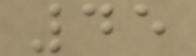45
